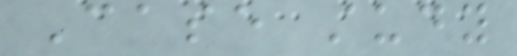Case study
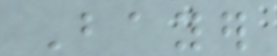Bayer
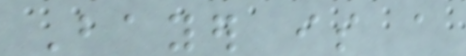Bayer is a
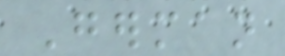German
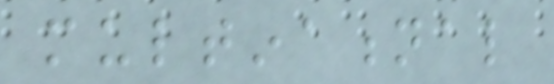multinational
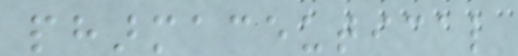pharmaceutical
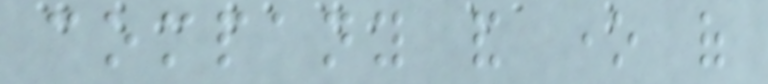company and one of
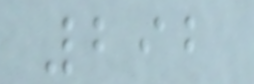292
